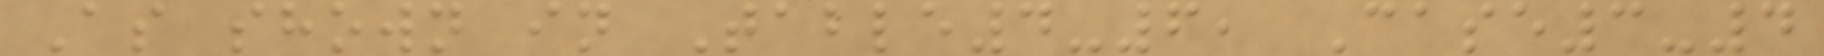As shown in Table4-6, Case3-4
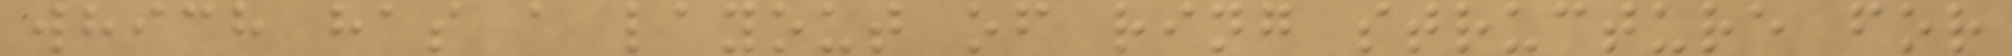which has a layout of ring structure for
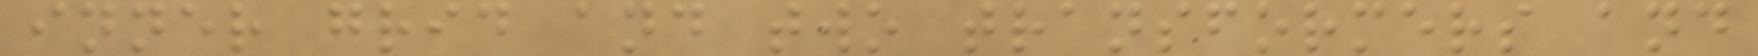inner grid and two transformers and
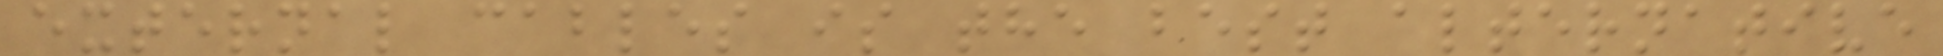external cables is the best alternative
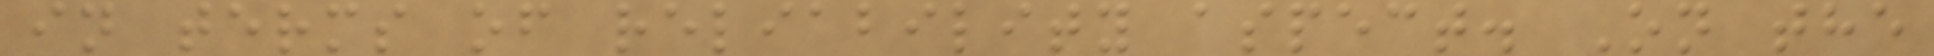in terms of reliability aspect. On the
